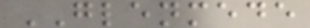GLENMEDE
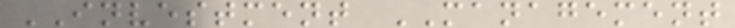INVESTMENT MANAGEMENT
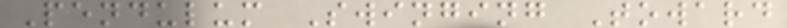Pendulum Swinging Toward
